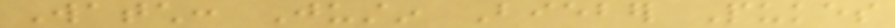Watch: Justin Bieber Pukes
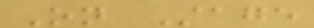On Stage
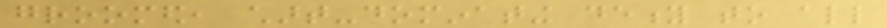groomed, chart-dominating deity to all
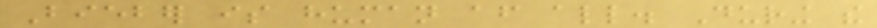Bieber is human after all. During the
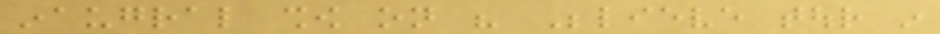inaugral show on his Believe tour in
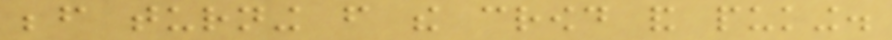before turning from the crowd and puking.
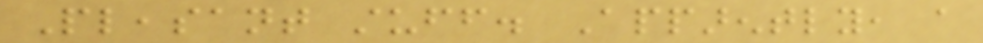Pleasant stuff. Apparently, a
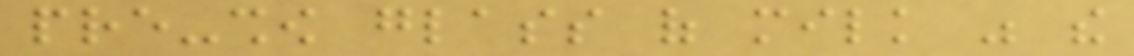pre-show glass of milk was the
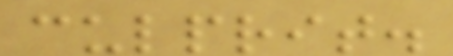culprit.
